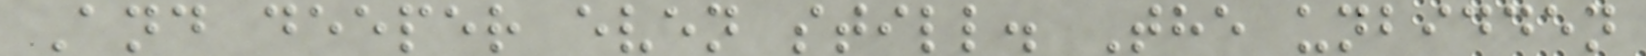And deeper even still. The unbidden
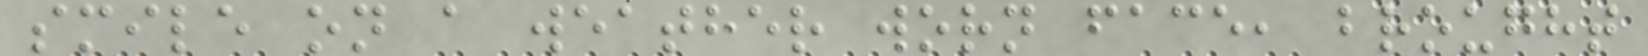smile on a weather worn face, brought
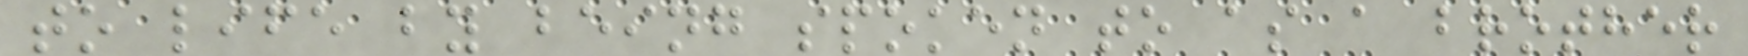to life by being spoken to as a brother
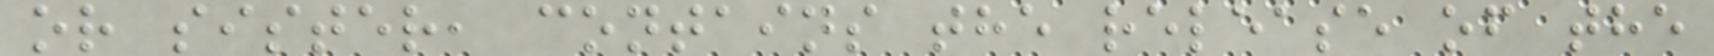or sister, contains the release of the
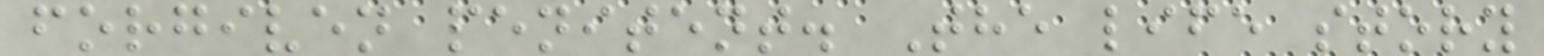forgiven penitent. The life story
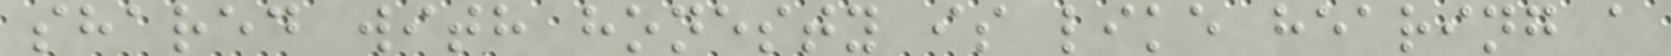shared with honesty is like hearing a
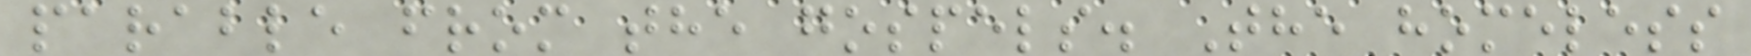parable from the gospels. The homeless
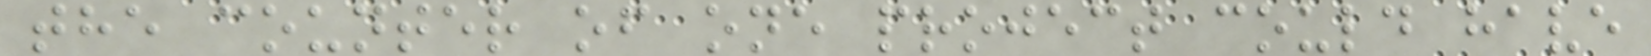the counter of one project could have
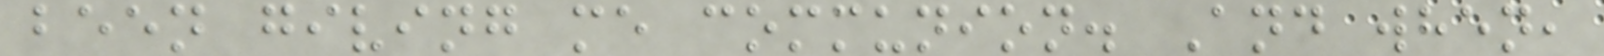been giving me communion. And when,
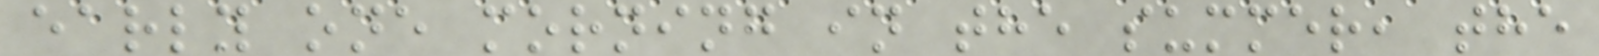early one morning in the summer, the
